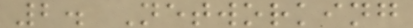2. Networking
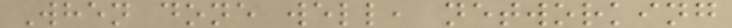When done well, networking
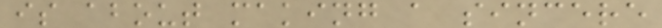is about making a sincere
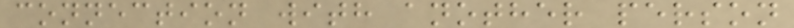connection with another person
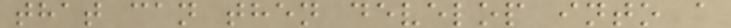that can then develop into a
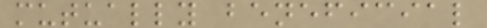mutually beneficial
